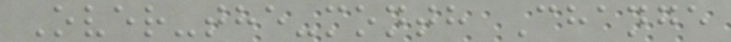Over-the-month Change
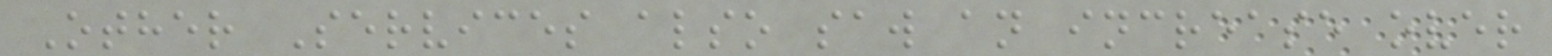Other Services also saw an increase over
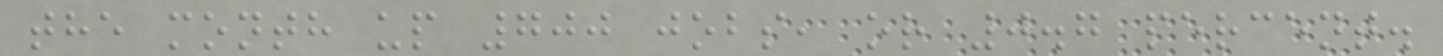the month up 700 jobs, or 0.7 percent.
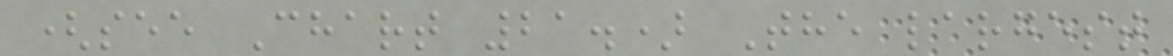(see Chart 21.) The largest
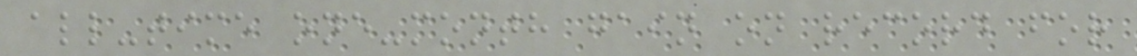all-time one-month gain on record for
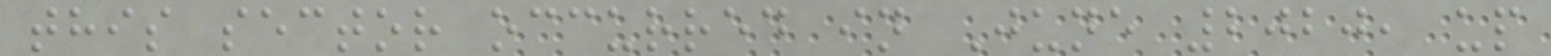this sector occurred in June 2020, up
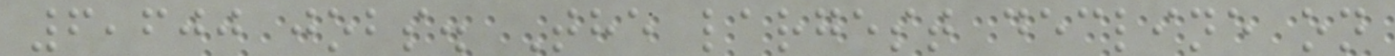6,600 jobs. The largest decline on
